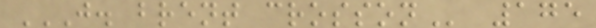J. BRENT CROSSON 175
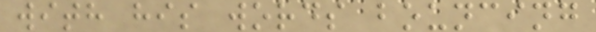with his words bouncing
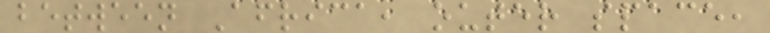between Africa, outer space,
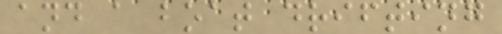and a boat drifting
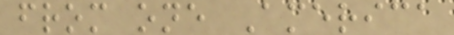from one America
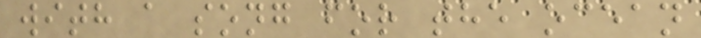with a song for the ocean
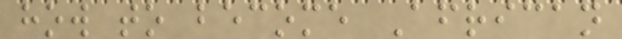how to become African
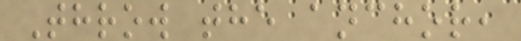Throw the anchor,
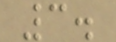3.
